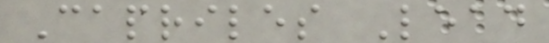Capriles Lead
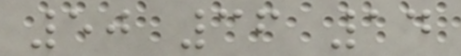50 36 14
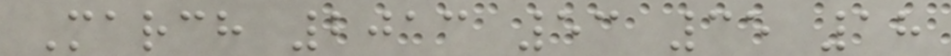March 2013 53 35 18
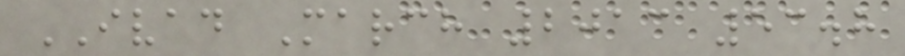IVAD March 2013 53.8
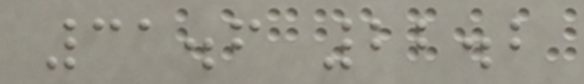31.6 22.2
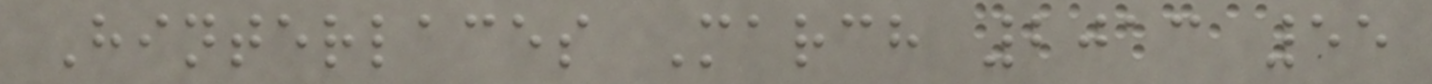Hinterlaces March 2013 55
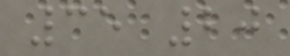35 20
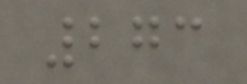273
